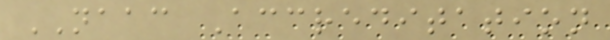NAAC Accreditation
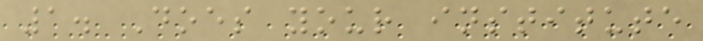1. Does your institute
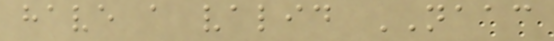have a valid NAAC
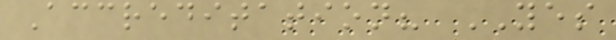Accreditation? YES
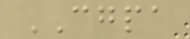CGPA
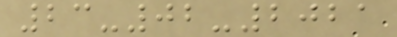23-02-2021
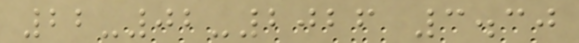22-02-2026 3.30
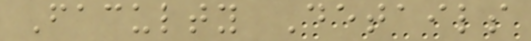Faculty Details
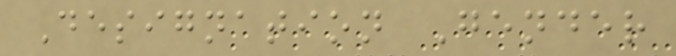Designation Gender
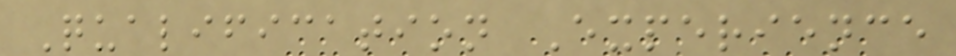Qualification Experience
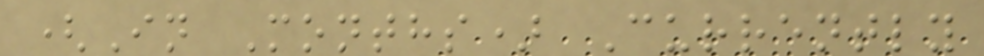(In Months) Currently
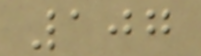107
